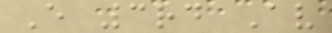E 3rd Av
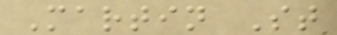Martin St
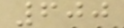600
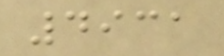4931
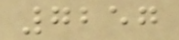7257
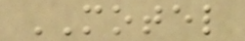MOTEL
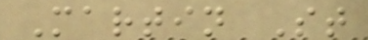Martin St
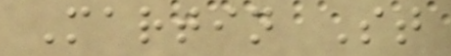Martin St
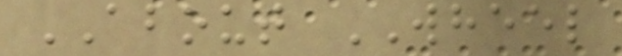ABOUT WHEEL
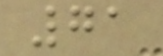71
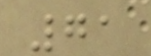71
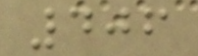406
